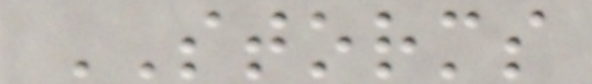STORMS
